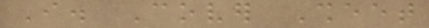I. Cover Sheet
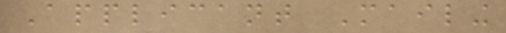Applicant Mailing
